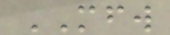MFW
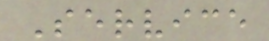Service
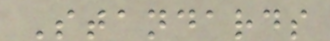Standards
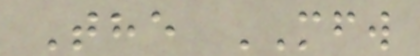The MFW
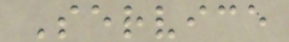Service
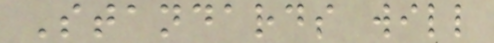Standards will
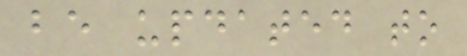be updated to
